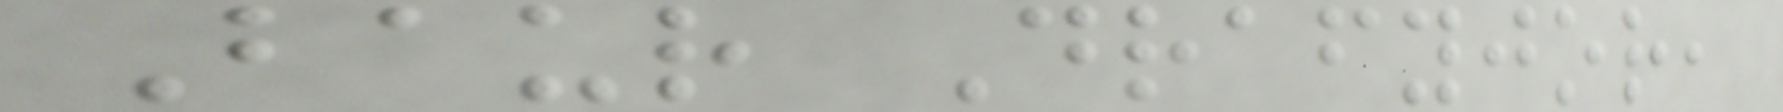Baur Drafyjor,
